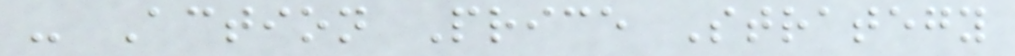- Action Price Strategy
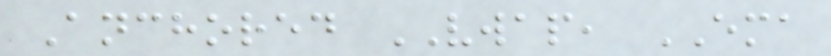Anchored VWAP, EMA
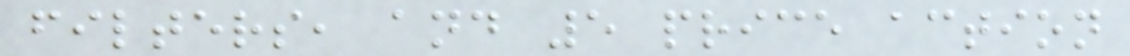filters, and 5 price action
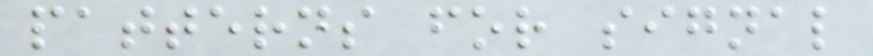patterns for signal
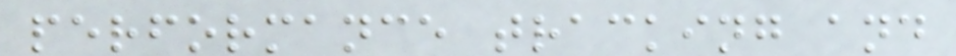performance tracking and
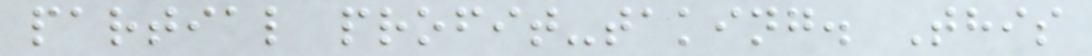partial profit-taking. This
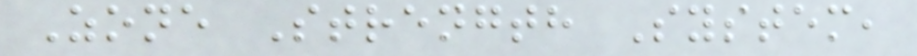Zone Strength System,
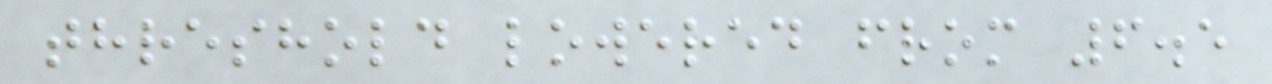threshold lowered from 6.5
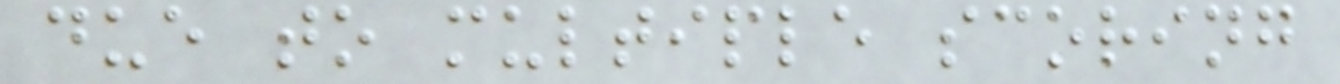due to multiple scoring
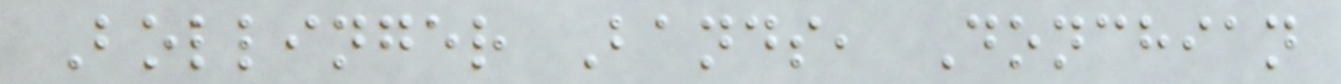Bollinger Bands, Donchian
